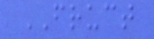FRUCT
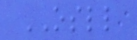OSLL
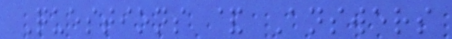Questions & Answers
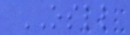OSLL
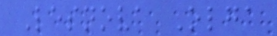Lesnova Olga
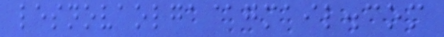lesnovaolga@gmail.com
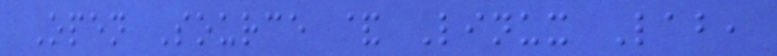Open Source & Linux Lab,
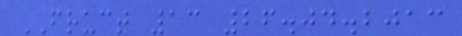FRUCT 13 26.04.2013
